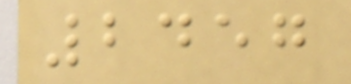2457
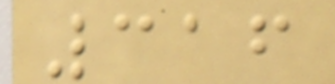316
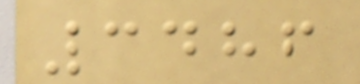3486
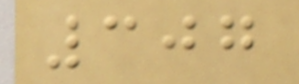307
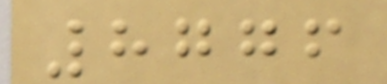8776
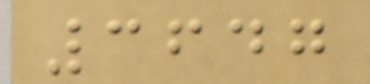3647
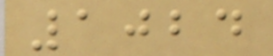1024
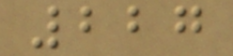227
